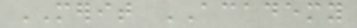MERIT ACADEMY
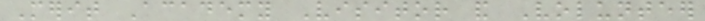Merit Academy Visitor and Volunteer
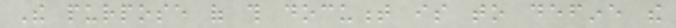The purpose of this document is to define the
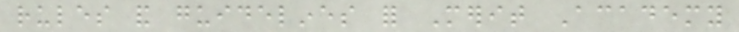rules and guidelines for Merit Academy
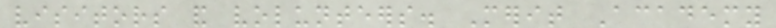visitors and volunteers. Merit Academy
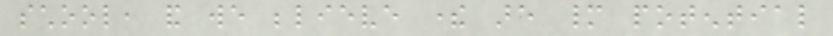school, and we believe there are many potential
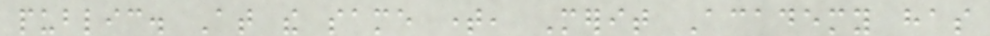public. At the same time, Merit Academy has
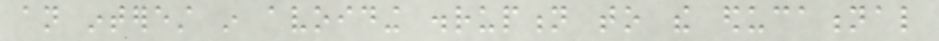an interest in avoiding disruption to the educational
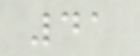41
